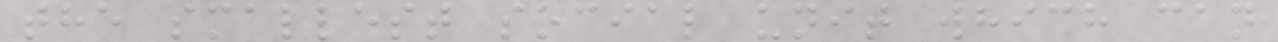the smallest social unit which can
